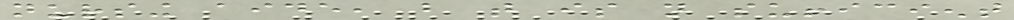nursing aide, but that is not sufficient
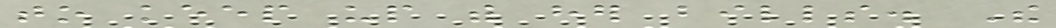to keep up with her bills. The
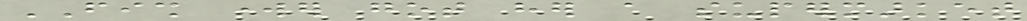FISH worker got her a supermarket
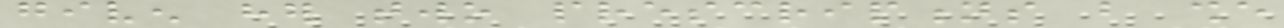given her two prescriptions but she
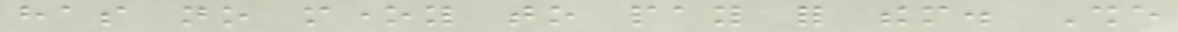has no money to pay for them. She
